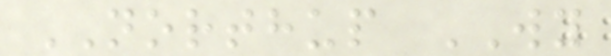NORTHUP WY
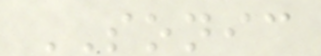SONIC
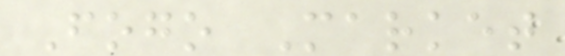Fogo Market
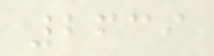2639
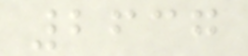2637
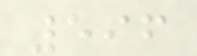596
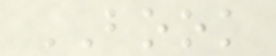BOOK
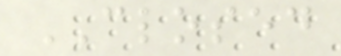CLOSED
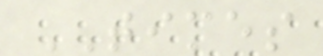TIMES
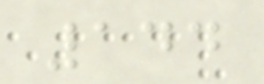144
